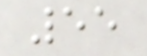55
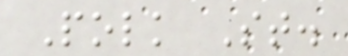Polk St.
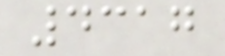4317
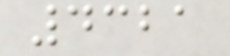4321
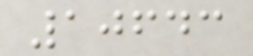10643
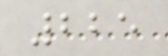225
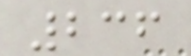236
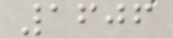1606
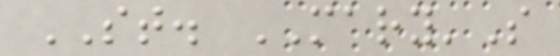ST. MARY'S
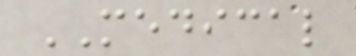MEDICAL
